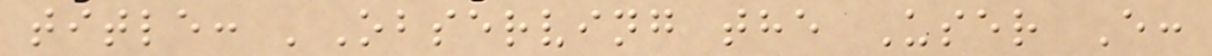title: 'Observing the User E:
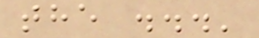the ...'
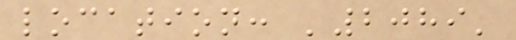location: '2089'
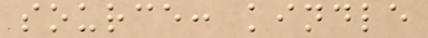source: kindle
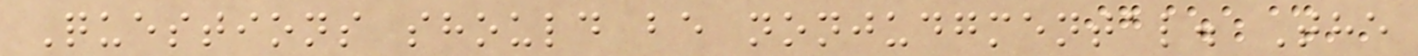Questions should be nonjudgmental. The
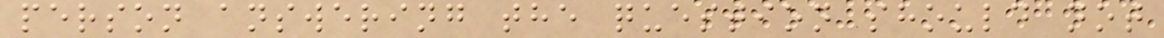person answering the question should not
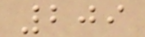209
